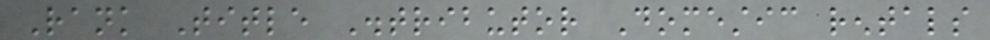Rank Title Distributor Domestic rentals
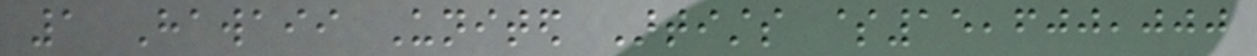1 Hawaii United Artists $15,600,000
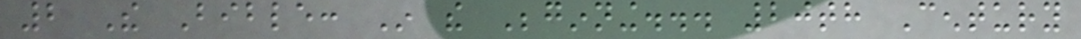2 The Bible: In the Beginning... 20th Century
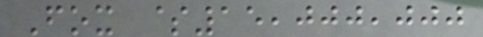Fox $15,000,000
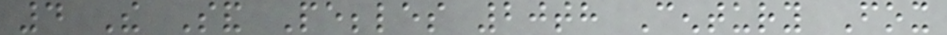4 The Sand Pebbles 20th Century Fox
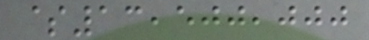$13,500,000
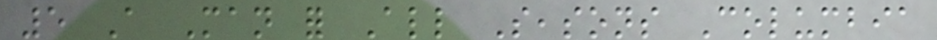5 A Man for All Seasons Columbia
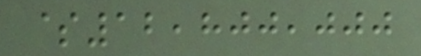$12,800,000
